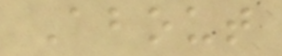About
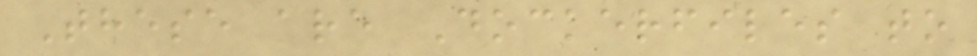These are Dockerfiles to
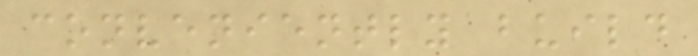conveniently build
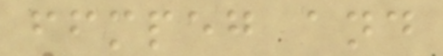ffmpeg and
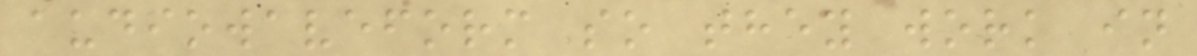audiowaveform so they work in
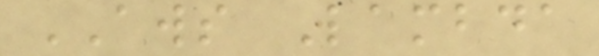AWS Lambda
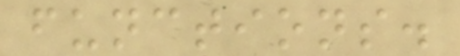functions.
